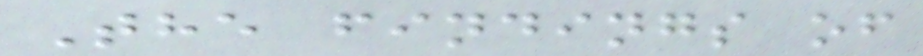The findings of
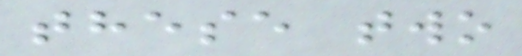these two
